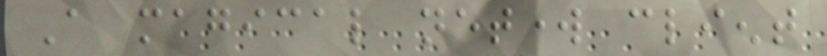A magical network client
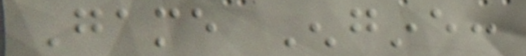Game Engine:
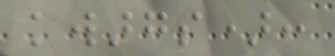kwargs):
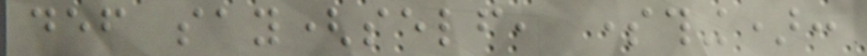def say(self, something):
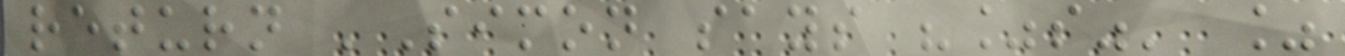return 'Simon says "%s"' %
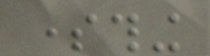something
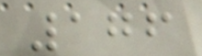176
